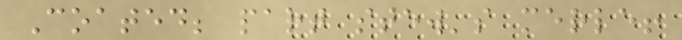Coated; part stew's merle!
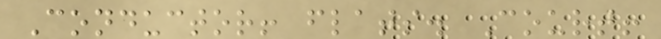Conductor! flats. Court!
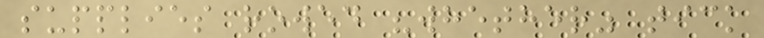supplies rowed "whether" tick
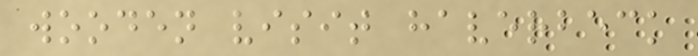wooden visit haverbeck
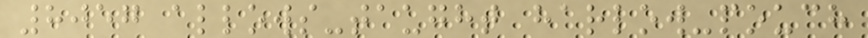8057 allows-taught harlow-pouch
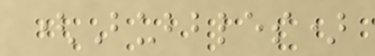(Bubbles)
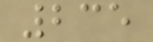235
